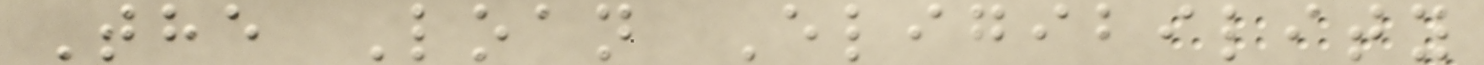The Loan Eligibility
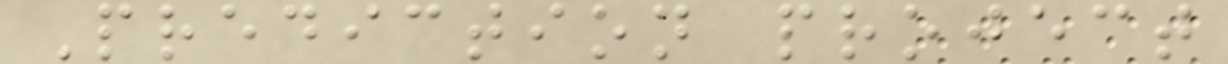Prediction project
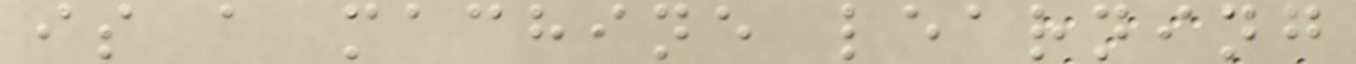is a machine learning
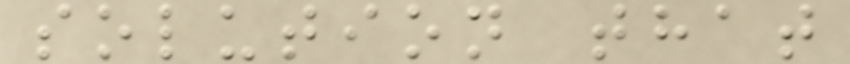solution that
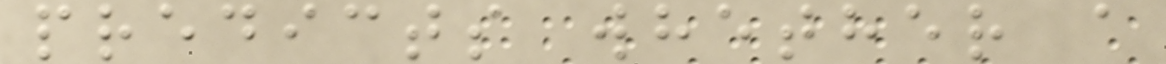predicts whether a
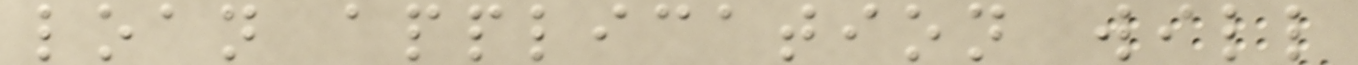loan application will
